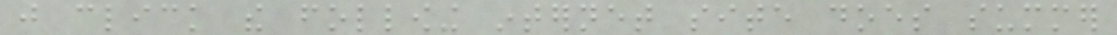just click the following internet site does summer
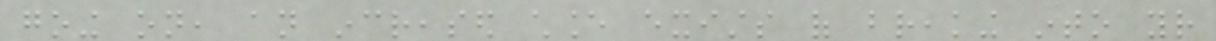going on, an increased chance exists of breaking into your
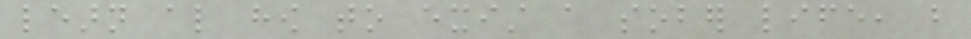learn also how to exist a sober life, but
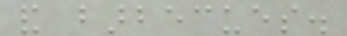and barbecues.
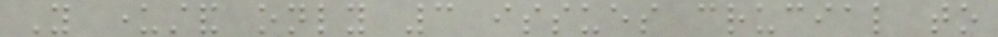You understand only 3 issues crucial to
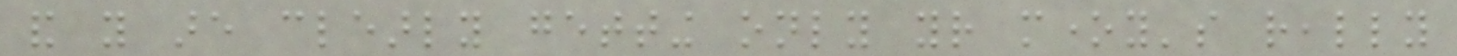and you are clearly getting only your money's really
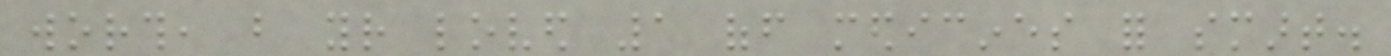worth, but your loved 1 off medicines for smart.
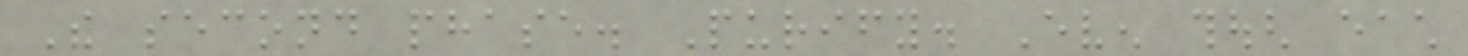The second phase. Purify. Even though each
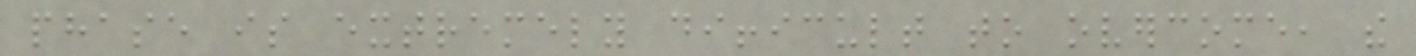phase is extremely difficult to overcome, the
